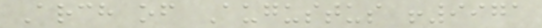Arch of Augustus !9971
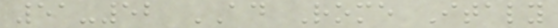51-52 AD Rome Italy
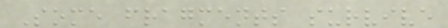Some fragments survive
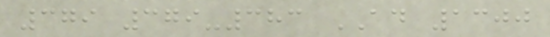379 379-383 AD 1300
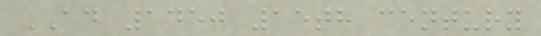AD 1450 15th century
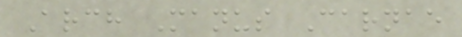Arch Manus Carnae
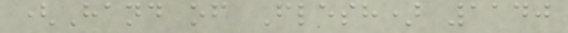(Hand of Flesh) 1140
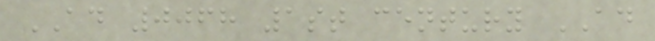AD 0068 1st century AD
